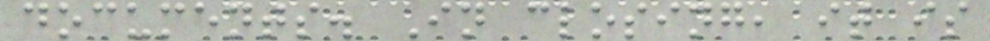documents. In closing, it is
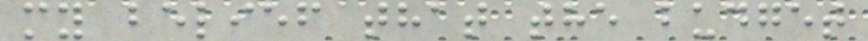my belief that the budget
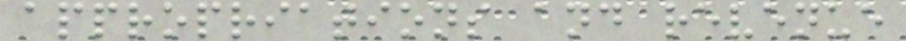appropriations and revenue
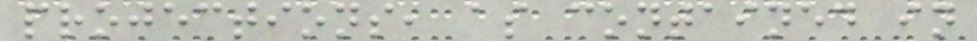projections, as contained in
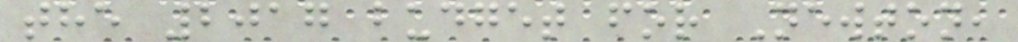the 2017 budget for Newton,
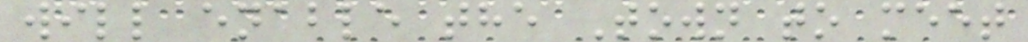will enable the Town to meet
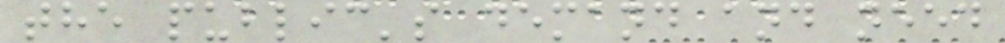the public's demand and need
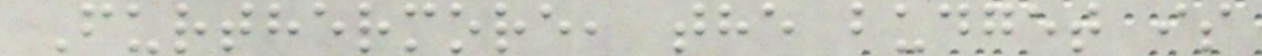Furthermore, the budget is
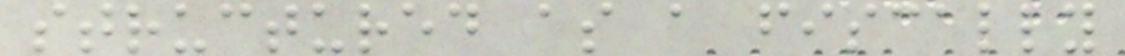structured as a fiscally
